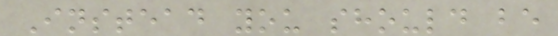Instead you should be
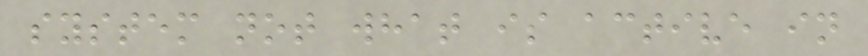system not what is active in
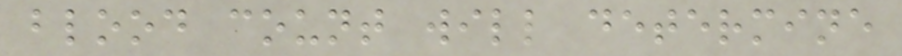blood count will determine
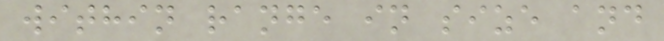within range in size and
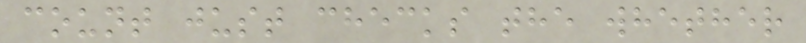count just checks the whether
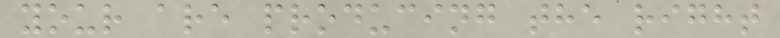your are producing the right
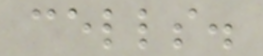cells.
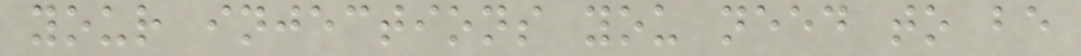your injections you need to be
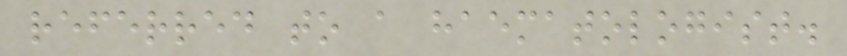referred to a haematologist.
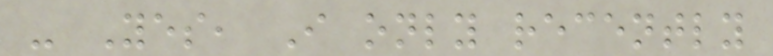- Yes, I only recently
